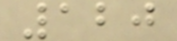120
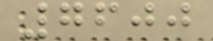7600
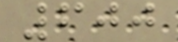600
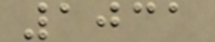1031
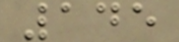145
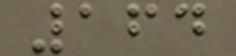164
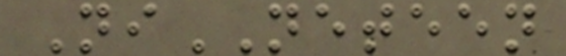NiNETEEN
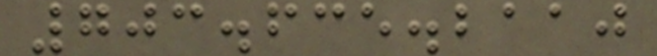703.635.2110
